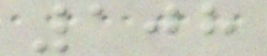108
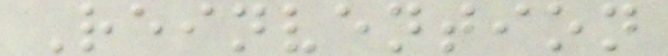Reinvention
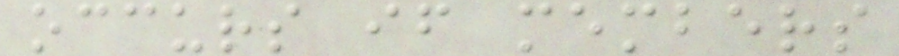occurs if members
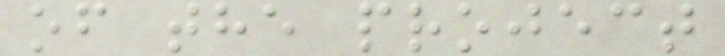of the project
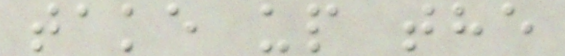take up the
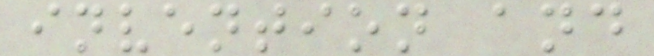invention and
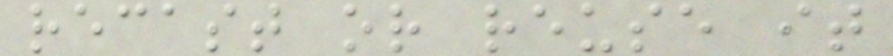recast or reuse it
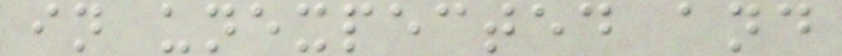in unexpected and
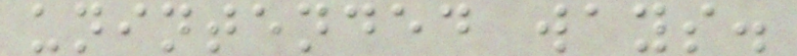unintended ways.
